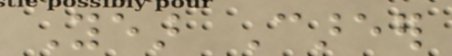Year Career
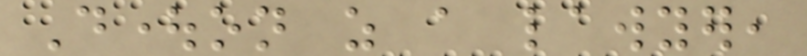Doughton as a lawyer,
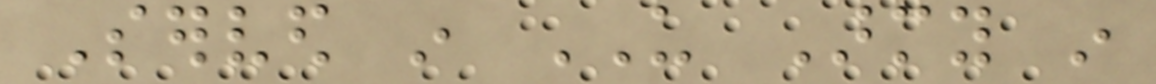Served in US Army in
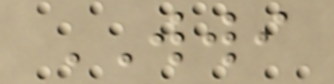WWI
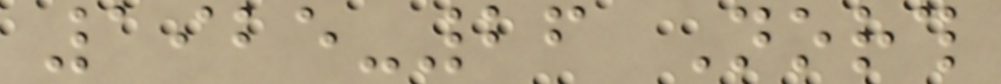1925-26 North
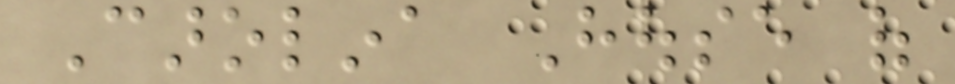Carolina House of
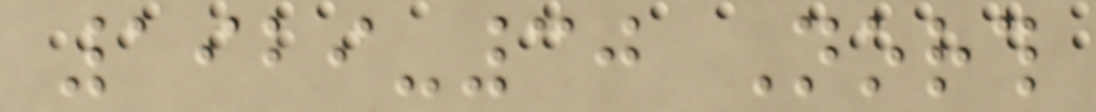1929-30 North
